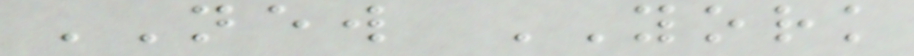NEW YORK
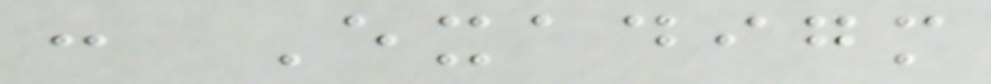: Exadigm
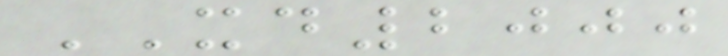XD2000
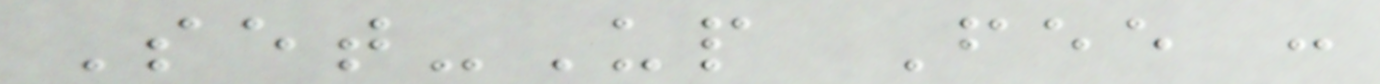Set-Up Fee :
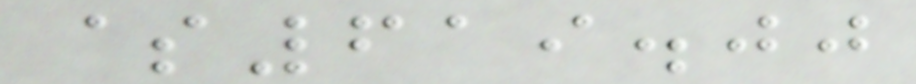$619.00
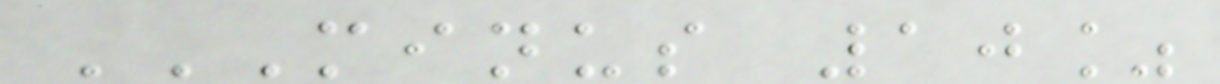MINUS 10%
